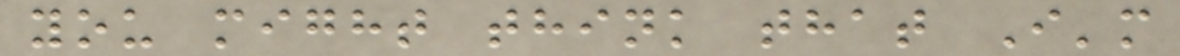you might think that I'm
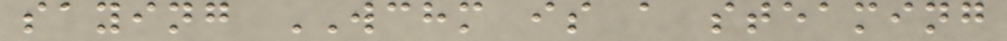saying WCHM is a steaming
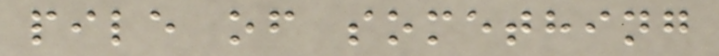pile of something
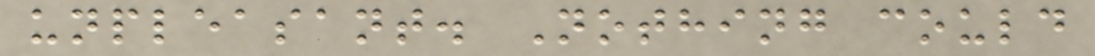unpleasant. Nothing could
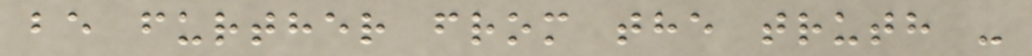be further from the truth -
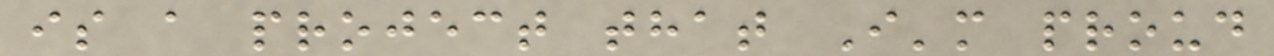is a project that I'm proud
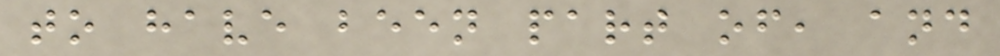to have been part of, and
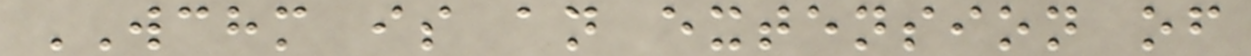WCHM is an extension of
